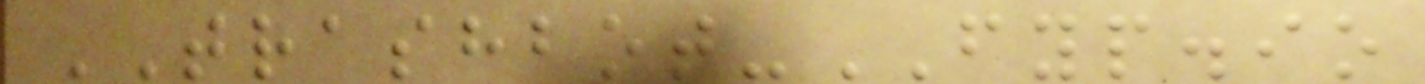TRASHBOT-FYP.io
